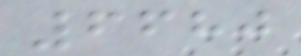6680
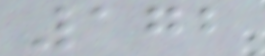172
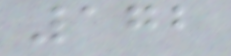172
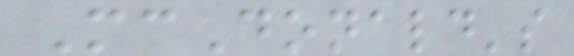McDonald's
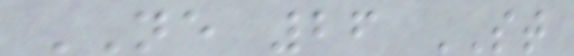NE 26 ST
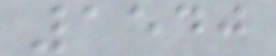1540
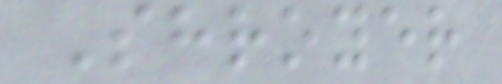Shroyer
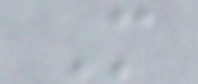M
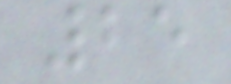25
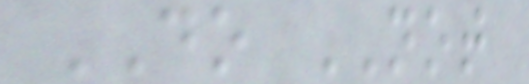DO NOT
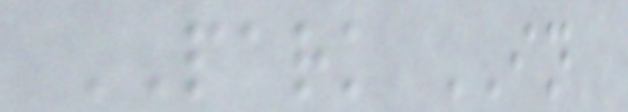PARK IN
